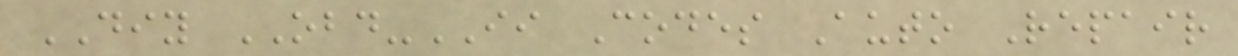DIY OBD-II Codes Auto Repair
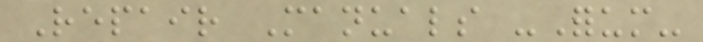Repair Manuals -Forum-
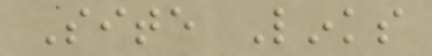Site Links
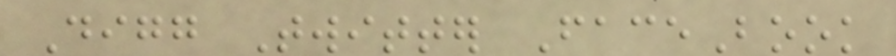Digg Twitter FaceBook
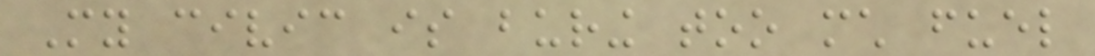My civic is buring too much fuel
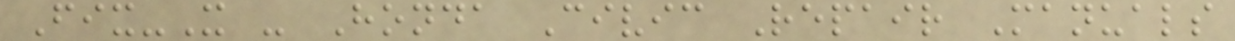Fix-It - Honda Civic Repair Manuals
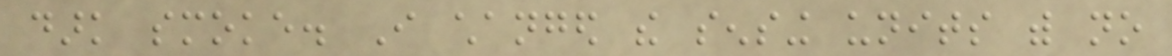dark smoke. I changed the sensing units with no
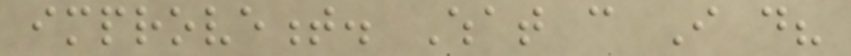improvement. What can I do?
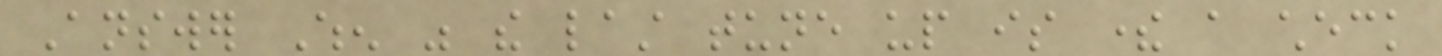Answer When was the last tune up is there a check
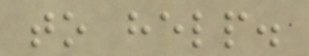to help.
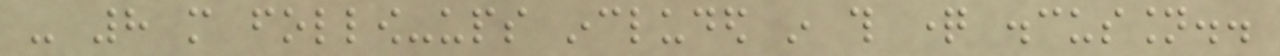- 8 more follow-ups included in this question discussion..
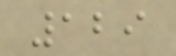129
